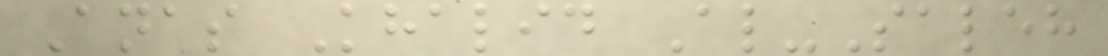Anas Khalid Al-Saleh
